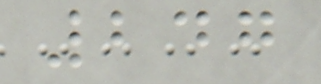247
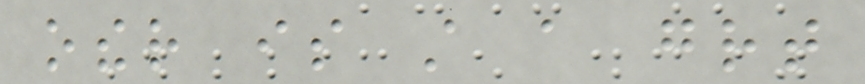other is still a great
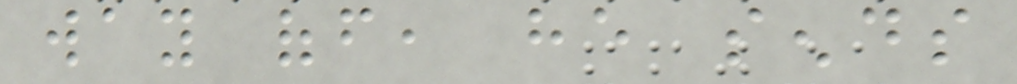way off, he sends
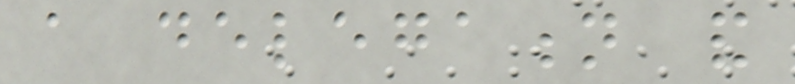a delegation and
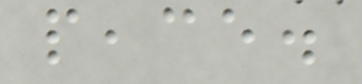peace.
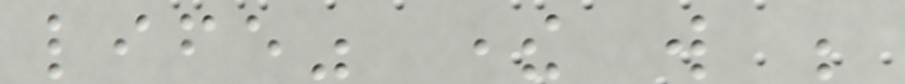life" there will be
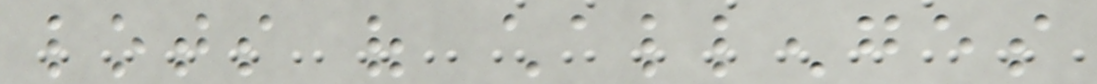lots of challenges
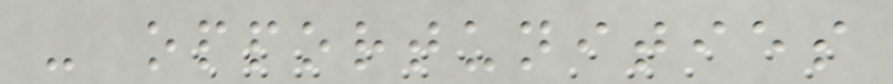- opportunities
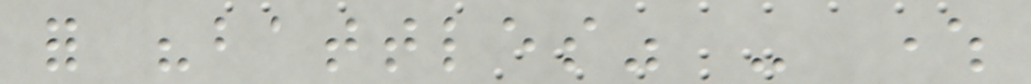for "battles" - where
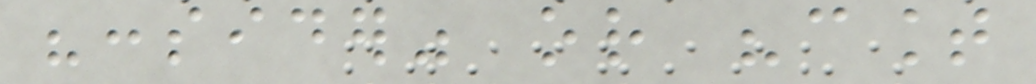"consider" or "count
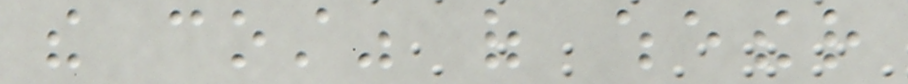the cost" of whether
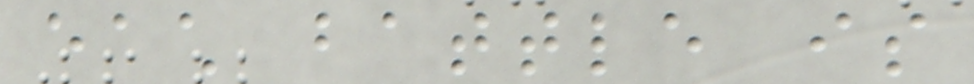each battle is
